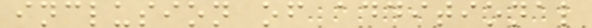inclusion of additional
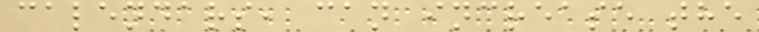calendars, can increase the
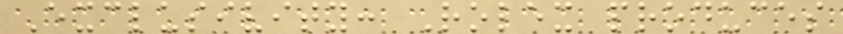Exclusivity: Rolex produces
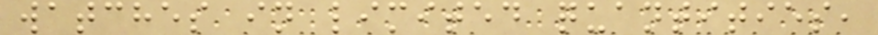watches in limited quantities,
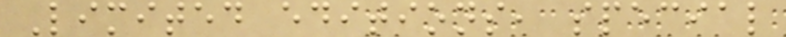Limited editions, special
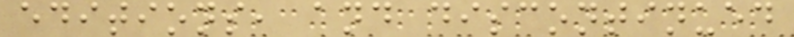editions, and discontinued
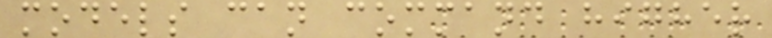models can command higher
